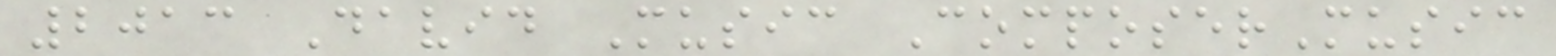2013 David Music ComposerMusic
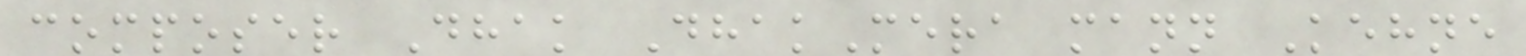composer Dhak DhakMera mann Kehne
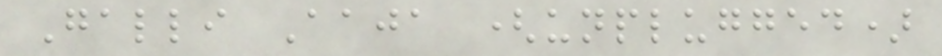Galli Aaja (unplugged)
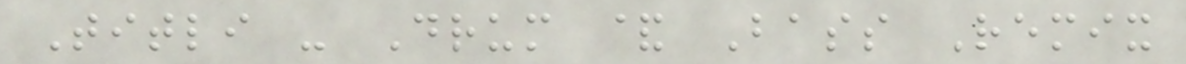Titli - Drum & Bass Remix
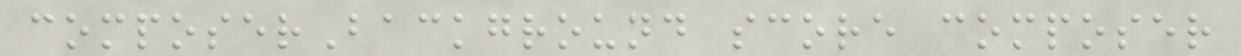composerBackground score composer
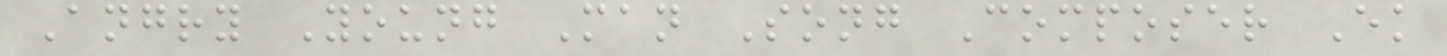Angry Young Man Song Composer Ek
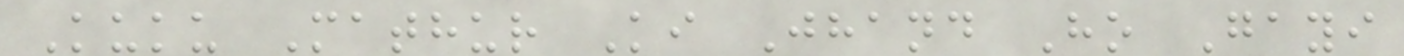Kuku Mathur Ki Jhand Ho Gayi
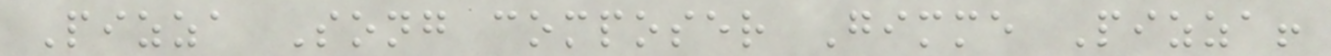Pizza Song composer Gimme Pizza!
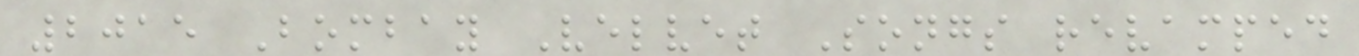2015 Bombay Velvet Songs revamped
